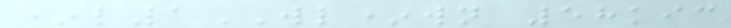*l1WL*wn 58kic
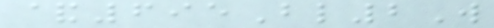&695Bl2W
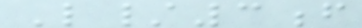L/3f
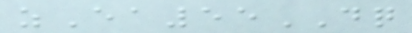zEa55DQ
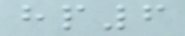hp6
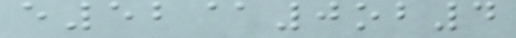e52@0ob4
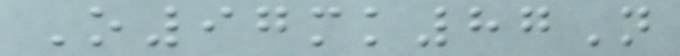O97mk87N
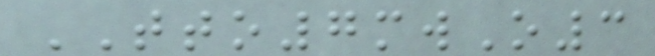TTO7mwO3
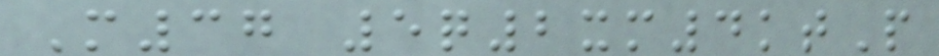M37 5q2xm4ktP
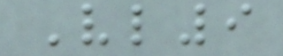Vl9
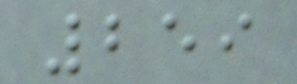259
